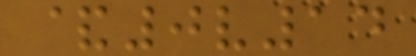&0v14
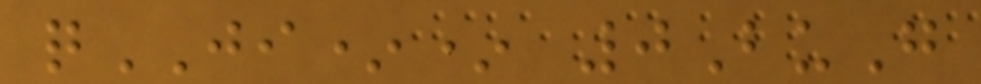qJI** 0BuG
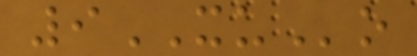9XUo
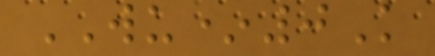WU*0K
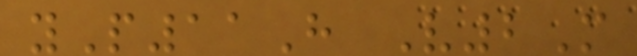yP11H V2M
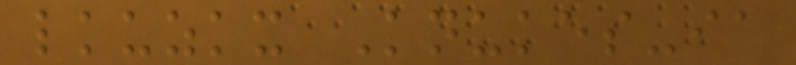lkuzkx Knukes-ia
